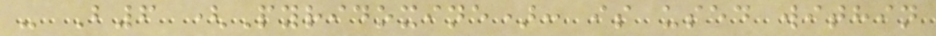- B6 (Pyridoxine): is used within
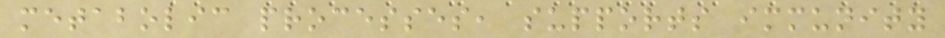metabolic processes, supports immunity
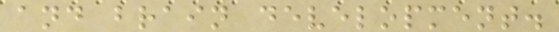and brain development.
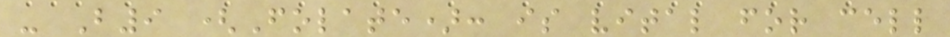- B9 (Folate): is vital for cell
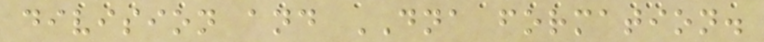division and DNA formation.
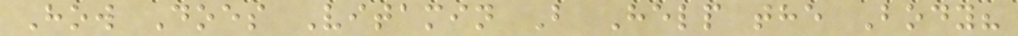How Does Vitamin B Help the Body?
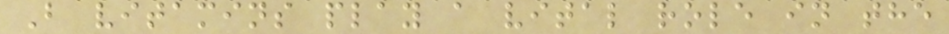B vitamins play a vital role in the
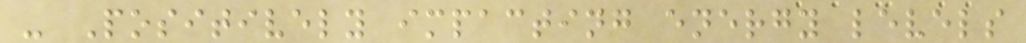- Positively impacting energy levels
